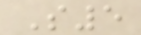S5
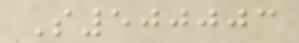S500003
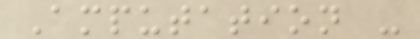Amputation -
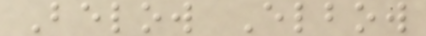Below Elbow
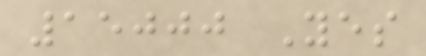15000 Yes
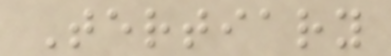Tertiary
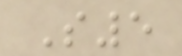S5
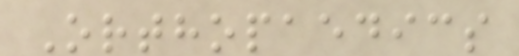Orthopaedics
